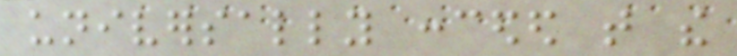universally conceded that the
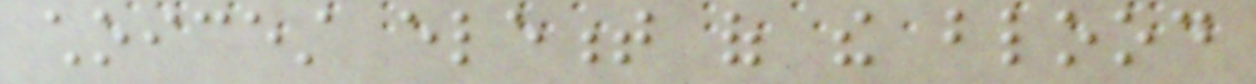choicest element of the blood
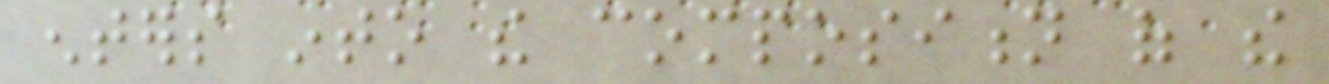enters into the composition of the
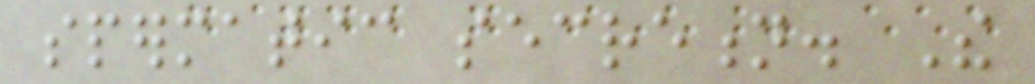spermatic secretion. The
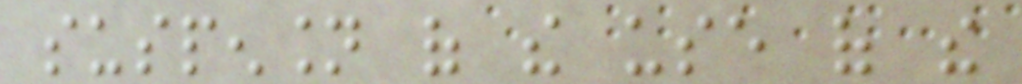suspension of the use of the
